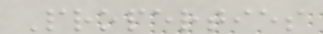Properties
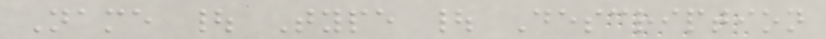Name | Type | Description
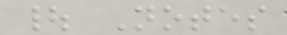| Notes
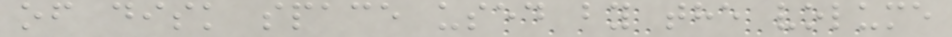of disk space used by the volume
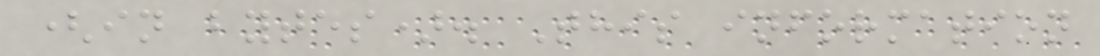(in bytes). This information
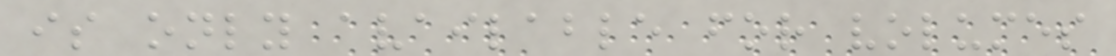is only available for volumes
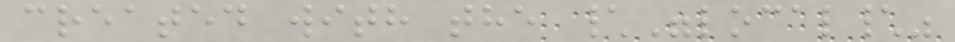created with the \"local\"
